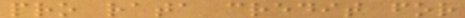pro rata credit for
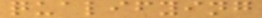qualifying
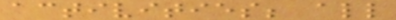activities; all
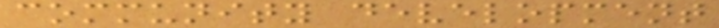community development
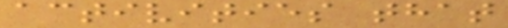activities that
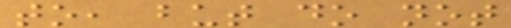to, but do not
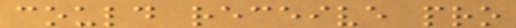could receive pro
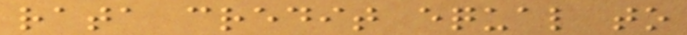rata credit equal to
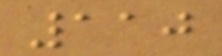110
